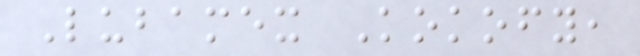Lubamex Kokofy,
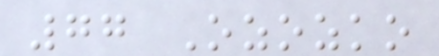77 Ozozko
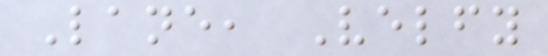Lane, Velfy
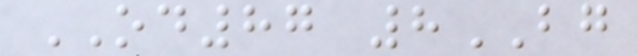OD87 8BG
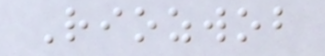Riozwob
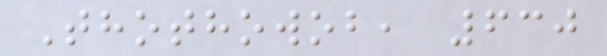Thothowob, 630
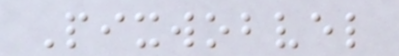Pixwobvel
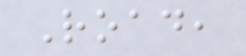Road,
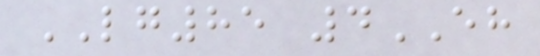LG85 4EH
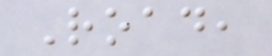Road,
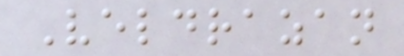Veldrazan
